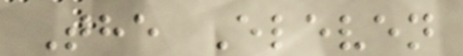The Eleven
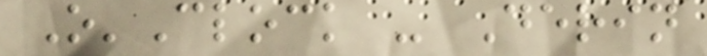O'Clock - Derin
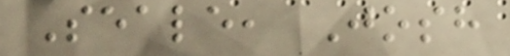Seale, Josh
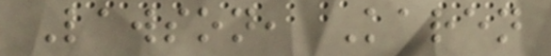Lawson, Karen
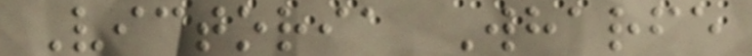Victoria Wharfe
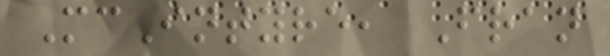McIntyre, Fran
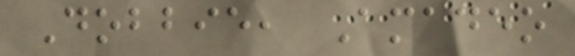Dobbie, Amadeo
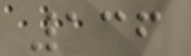136
